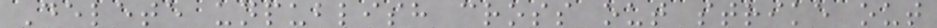Delete unpublish cross out strike out
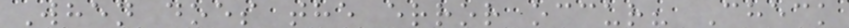When does the error occur? Check
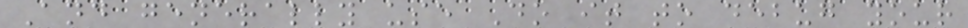And generally use Do it to debug your
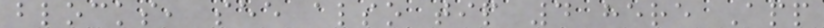blocks, see also tip 4 here App
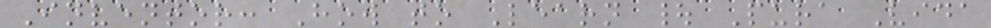Inventor: How to Learn | Pura Vida
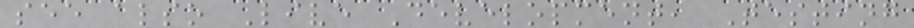see also Live Development, Testing
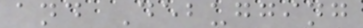and Debugging
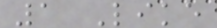1 Like
